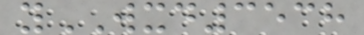yWXD3538
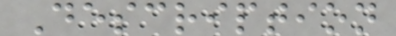Description
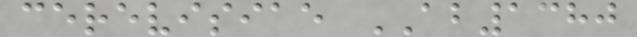cerevisiae AB1380
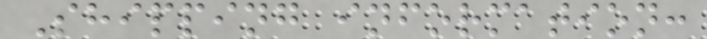Shipping information:
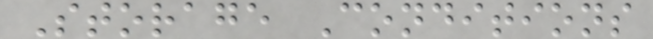Storage Conditions
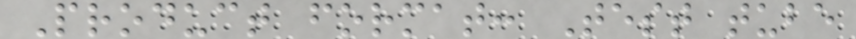Product format: Test tube
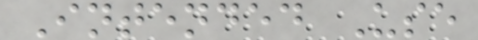Intended Use
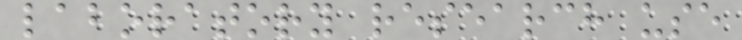laboratory research use
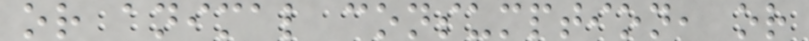or animal consumption, or
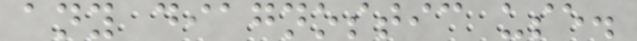any diagnostic use.
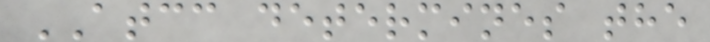ATCC determines the
